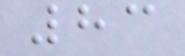83
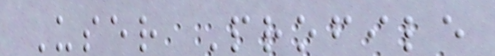User Profile
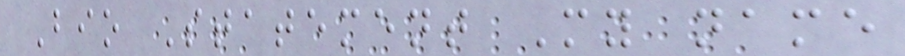Bio Statement My name
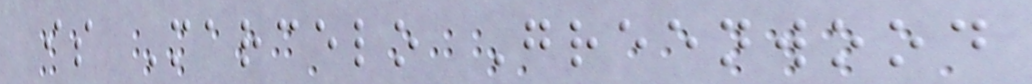is Marcelo Greenwood
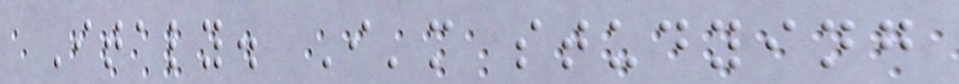Italy. I'm studying
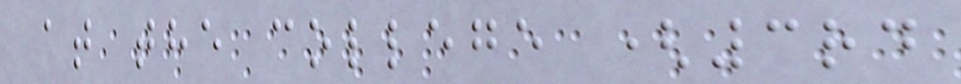at the college (3rd
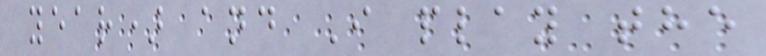year) and I play the
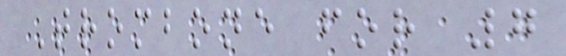Trombone for 7
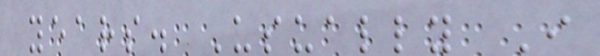years. Usually I
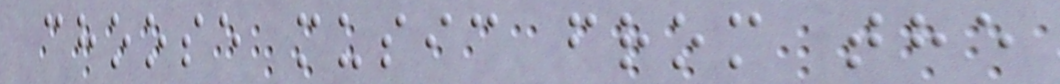choose music from the
